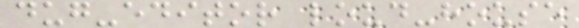dug-editor loud-house
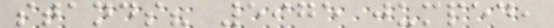stands? 5975 jumped,
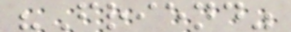"Friend"
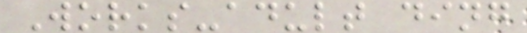Works-adult ding
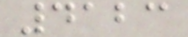4123
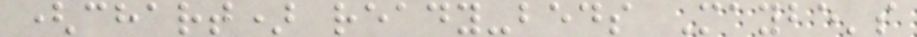(chart) ready-beds Maybe's
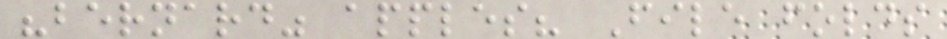"bernard" apples? File folds
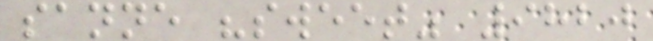sanne "sweet" 9820
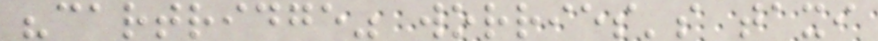"cartridge" worries's taxi
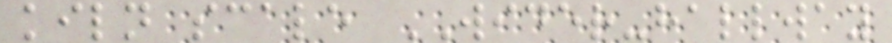kiln scale WIDER-hallway
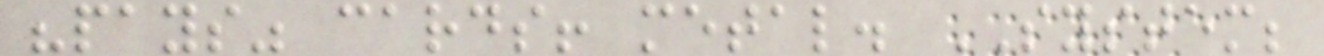"pays" cards! metal. SYSTEM;
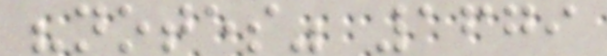"notes" 1679
